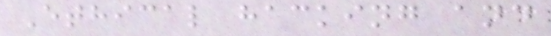Ethical hacking and
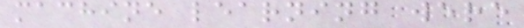machine learning were
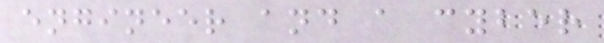engineer and a cyber
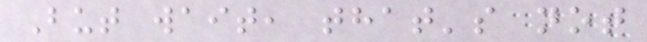But wait, that's not
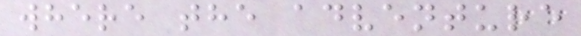where the adventure
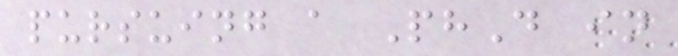pursuing a PhD in
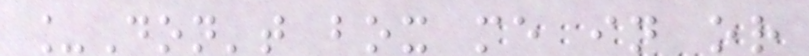_Don't box me in or
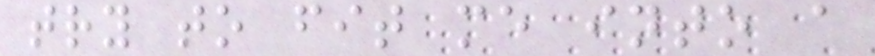try to fit me into a
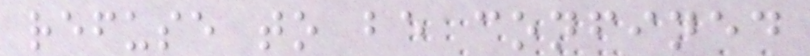refuse to be confined
